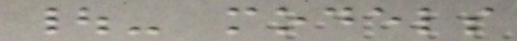|- models
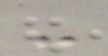-
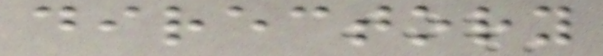directory
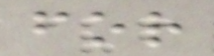for
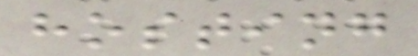hosting
